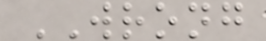WRONG
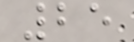25
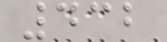432
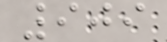909
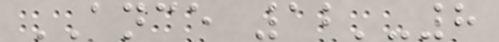ANCE 12'-8
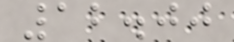12.00
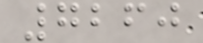7260
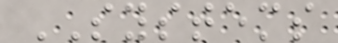SYSTEMS
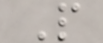P
